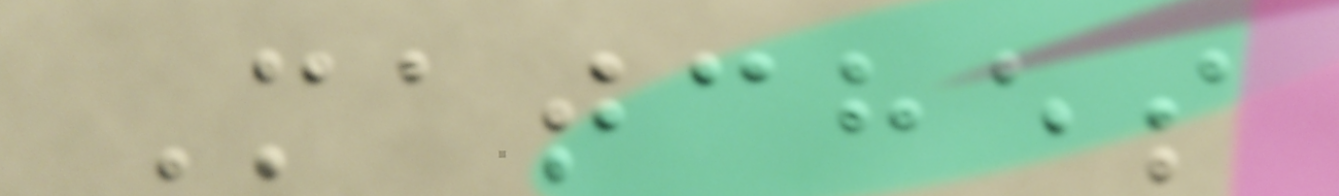Matches
